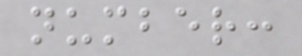number:
